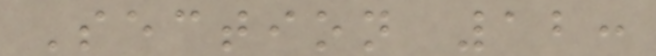Section 12:
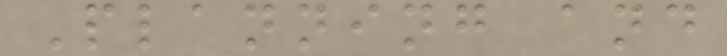Planning and
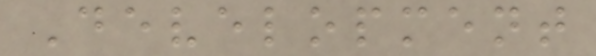Development
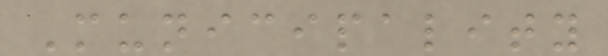Municipality
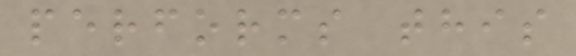performs this
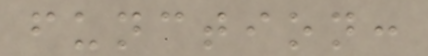function:
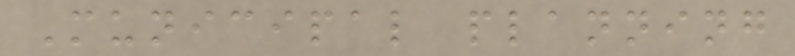Municipal planning
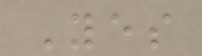Yes
